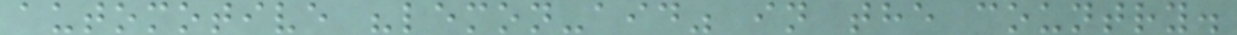automotive "lemon-aid" in the country.
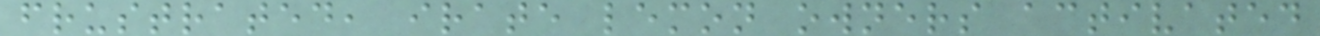frustrated, irate lemon owners activated
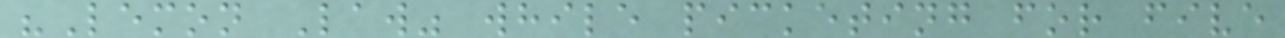"Lemon Law" while picketing for five
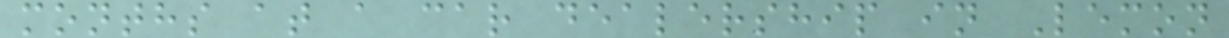months at a car dealership in Lemon
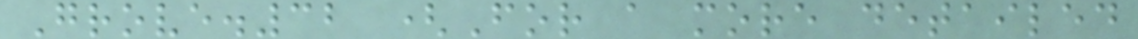Grove.32 (For a more detailed
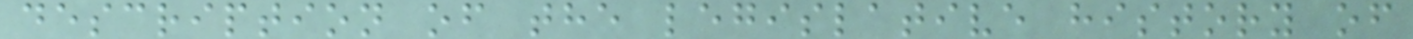description of the legislative history of
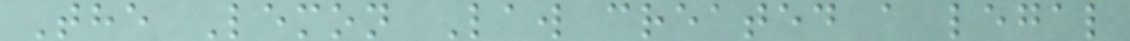The Lemon Law created a legal
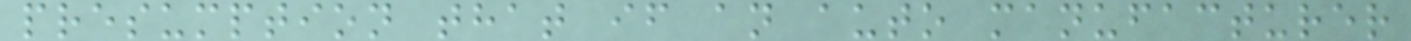presumption that if an auto manufacturer
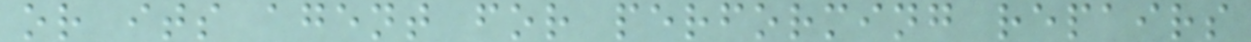or its agent for performing repairs
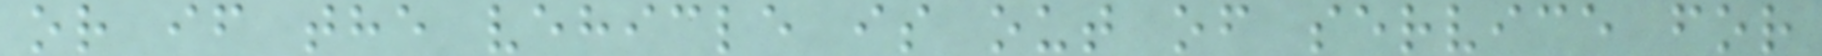or if the vehicle is out of service for
